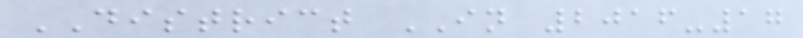DISTRICT IN 2016-17
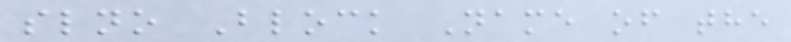slno Block Name of the
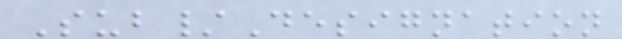Sub/Designation
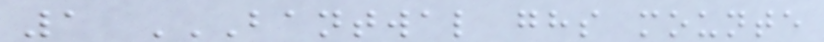1 BANTWAL GHS MOUNTE
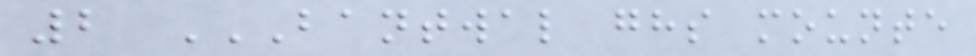2 BANTWAL GHS MOUNTE
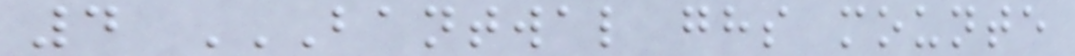4 BANTWAL GHS MOUNTE
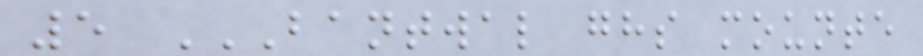5 BANTWAL GHS MOUNTE
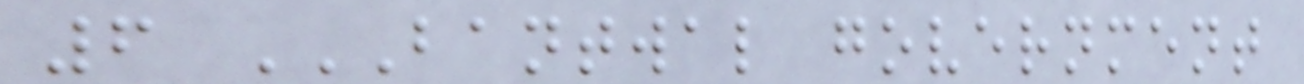6 BANTWAL GOVERNMENT
